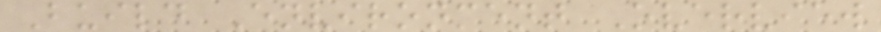Build Environment Overview
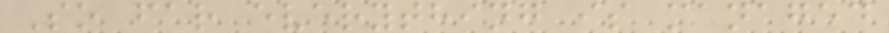So far everything is managed
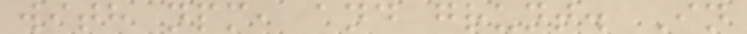with npm, and grunt. In
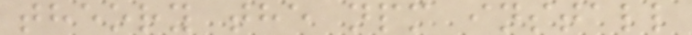theory the npm install
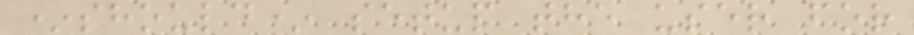*should* setup the user for
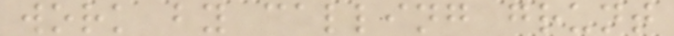work by calling grunt
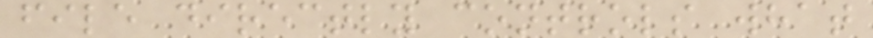file directly controls what
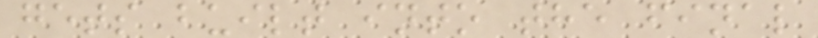gets built into the final
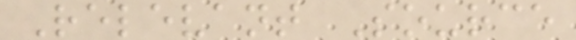Relevant Source
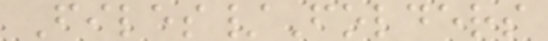Files/Folders
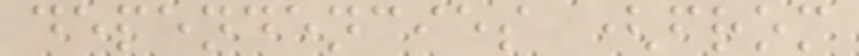dependencies (from
